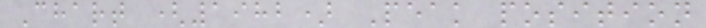Chart (1982) Peak position
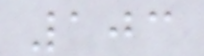103
